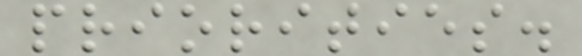priorities.
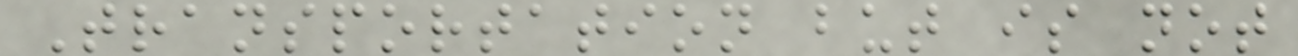Transportation but is not
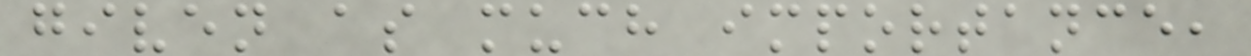given as much importance,
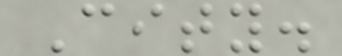City.
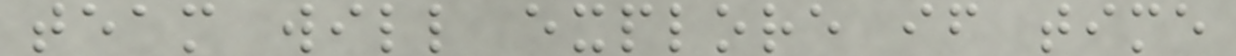team will explore if time
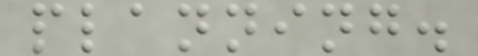planning.
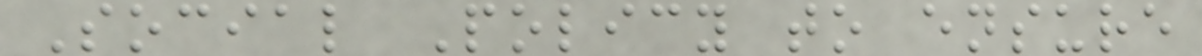Social Policy to ensure
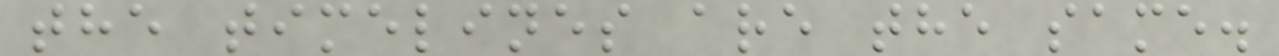the timelines are the same.
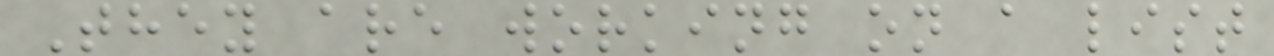They are working on a list
